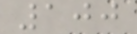100
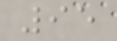95
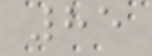85
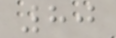80
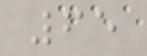65
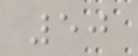50
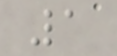1
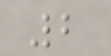2
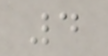4
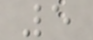5
